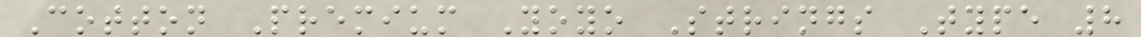Cotton Premium Yoyo Strings Type 8
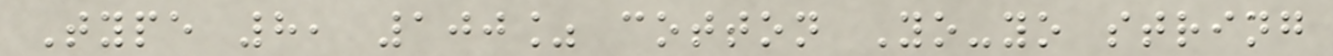Type 8, 100% cotton Yo-yo string
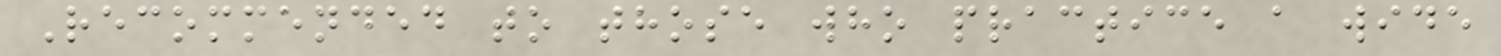Recommended to those who practice a wide
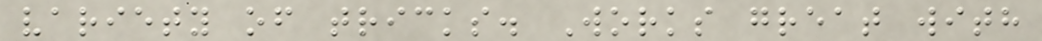variety of tricks. Works great with
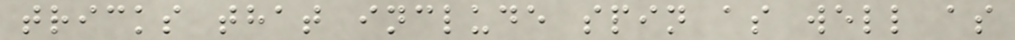tricks that include spin as well as
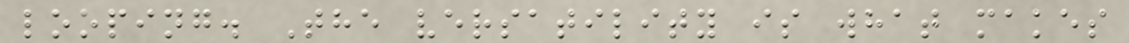looping. The versatility is what makes
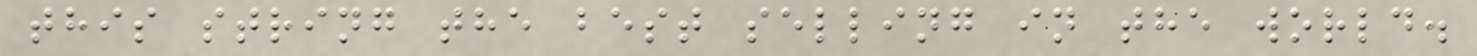this string the best selling in the world.
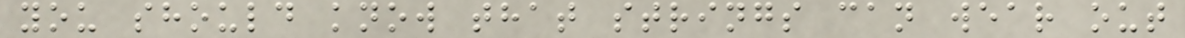you should know that strings can wear out
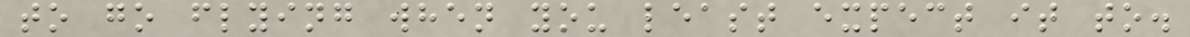to go flying when you least expect it to.
